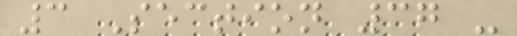3 Section 37 -
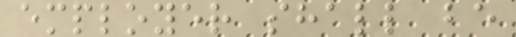employer shall be
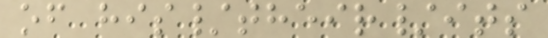of his/their/its
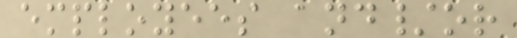employees and/or
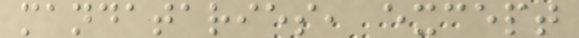mandataries, except
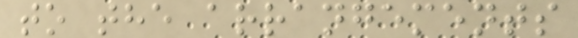to the arrangements
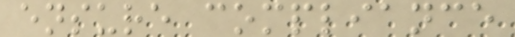ensure compliance
